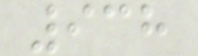938
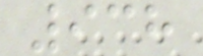938
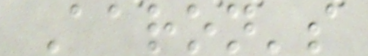Aaron's
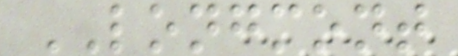LONGMONT
